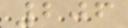206
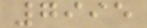7995
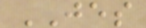JES
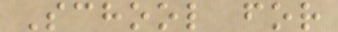School for
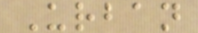Urban
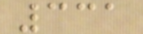331
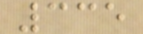335
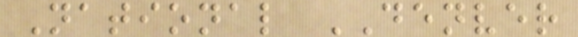National DENVER
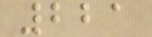221
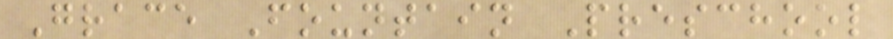Grace Fountain Preschool
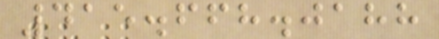415.668.0188
